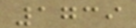1739
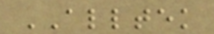ALLTEK
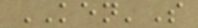KEN'S
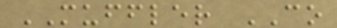MUFFLER CO
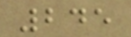245
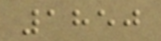1850
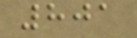801
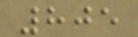805
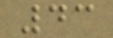43
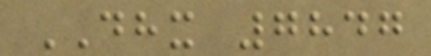DHX 7847
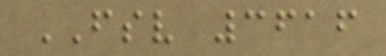FSV 3616
